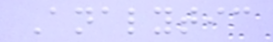Analytic
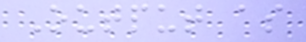Output as
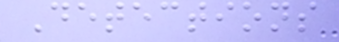Detections
